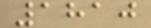1810
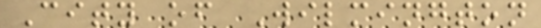City of Wilmington
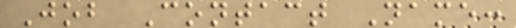Job Contact Name:
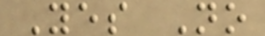Yes No
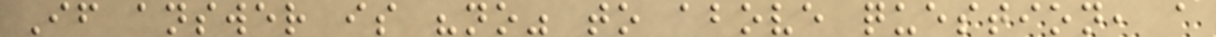If answer is "no" to above question, a
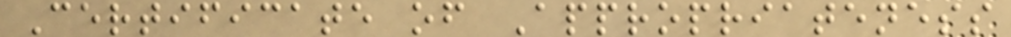Certificate of Appropriateness
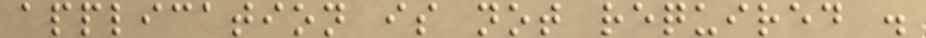application is not required .
